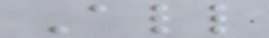All
